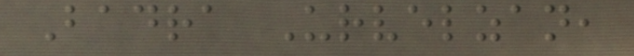Badra Urvelzan,
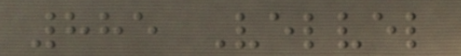885 Velvel
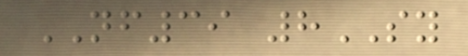NF39 8SY
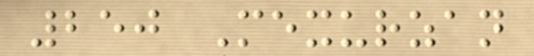250 Mexurzan
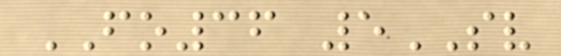FO36 5SV
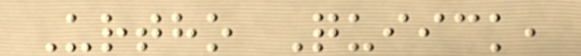Urtho Quiick,
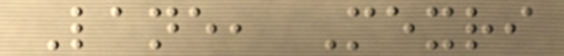Lane, Mexri
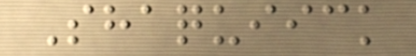Shaquiick
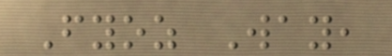Fyoz Way,
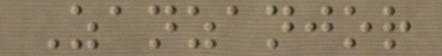Zanzanjor
